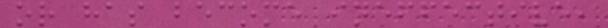or has become ineffective,
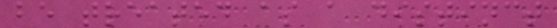be treated as a distinct
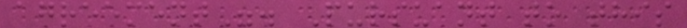agreement". Pursuant to this
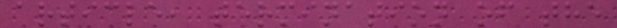article, termination of the
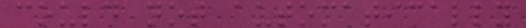could not automatically
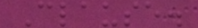Clause.
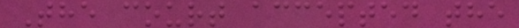The court accepted the
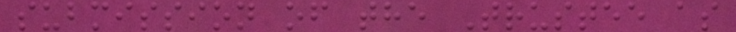submission of the Trustee as
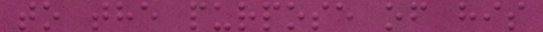to the purpose of his
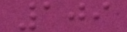109
